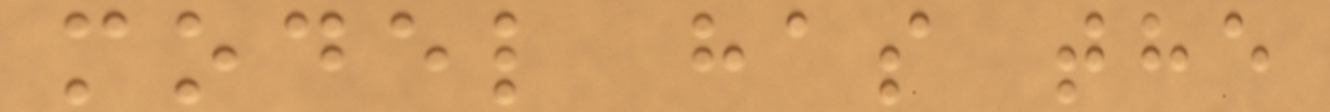model has the
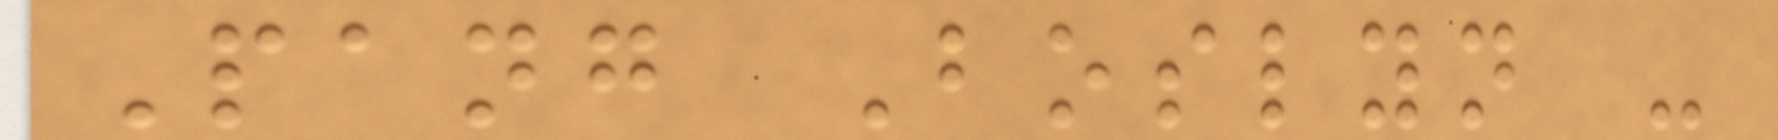Pang Boslyn -
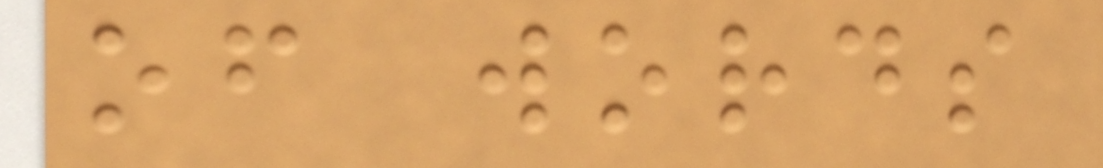of words
